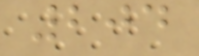204
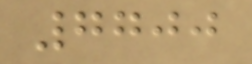7700
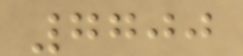7700
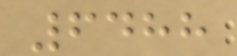6488
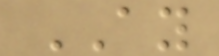AY
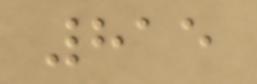815
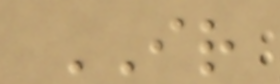IR
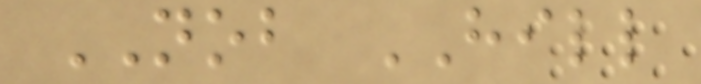NOB HILL
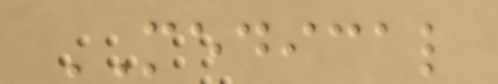MEDICAL
